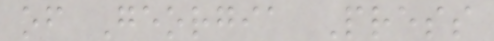of Georgia Press
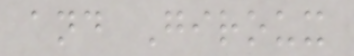and Giroux
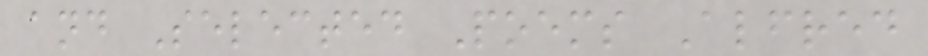and Selected Poems Alfred
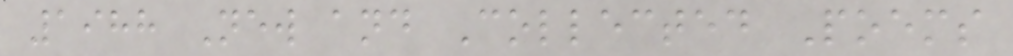1988 New and Collected Poems
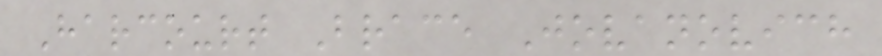Harcourt Brace Jovanovich
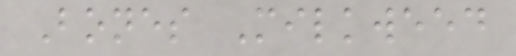Bones Milkweed
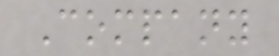Company
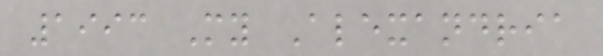1993 My Alexandria
